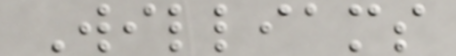Williams
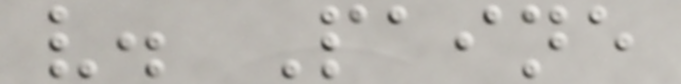v. Paine
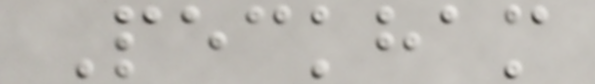Peckham
